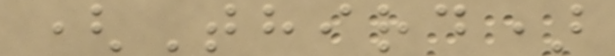(Third)
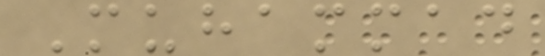Muhammad
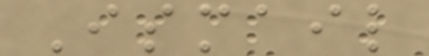Ismail
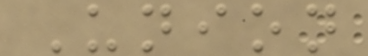Union
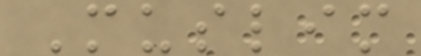Muslim
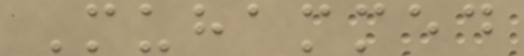Muhammed
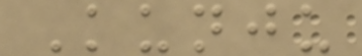Kunju
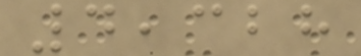4,328
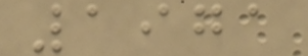1971
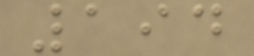194
